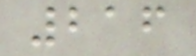216
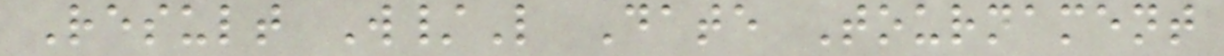Result W/L Date Tournament
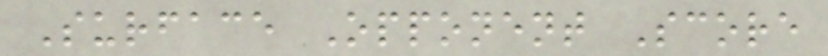Surface Opponent Score
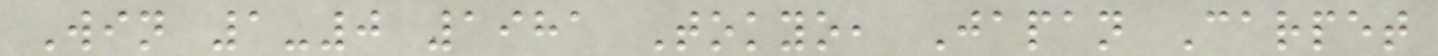Win 1-0 1981 Tokyo, Japan Carpet
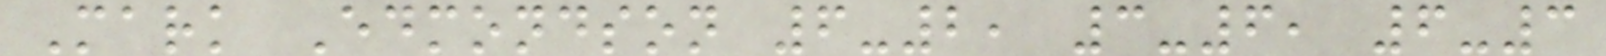Mark Edmondson 6-2, 3-6, 6-3
